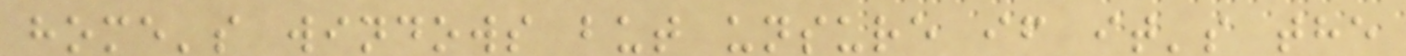home's windows but unsure if it's the
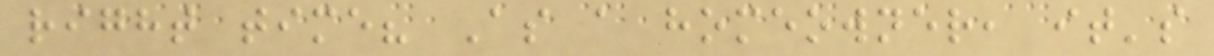right time? As a homeowner, it's
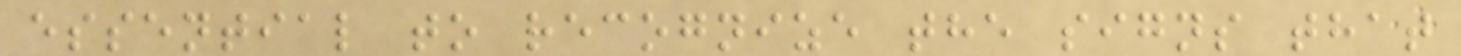essential to recognize the signs that
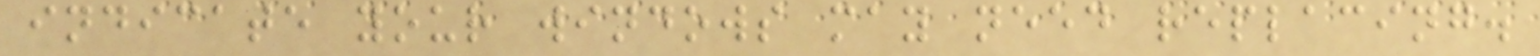indicate your windows may need replacing.
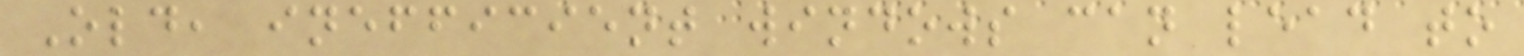Old, inefficient windows can lead to
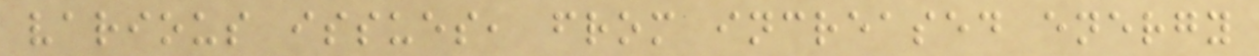various issues, from increased energy
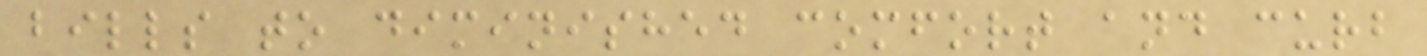bills to diminished comfort and curb
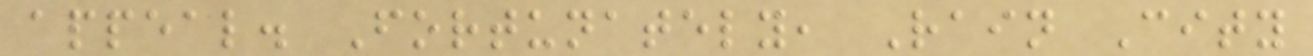appeal. Fortunately, Rain City
